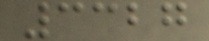3327
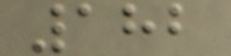182
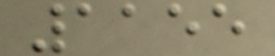1155
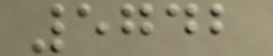5742
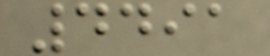4491
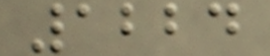1224
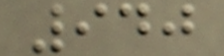940
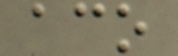aco
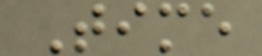Time
